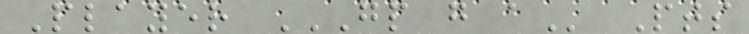Player GP G A Pts
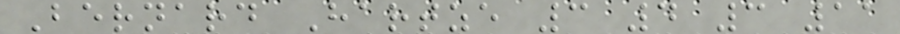Bernard Hartze 3 4 3 11
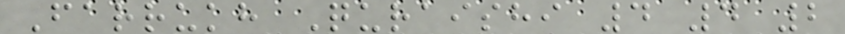Farrukh Quraishi 4 4 2
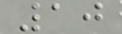10
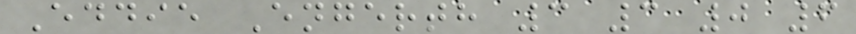Eddie Engerth 3 3 0 6
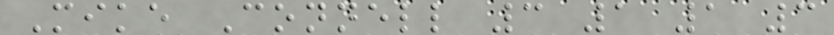Mike Connell 3 1 1 3
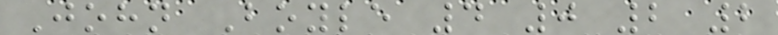John Boyle 4 0 2 2
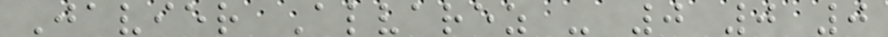Javier Alvarez - 0 0 0
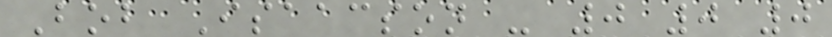Bob Isaacson - 0 0 0
